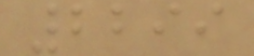2299
